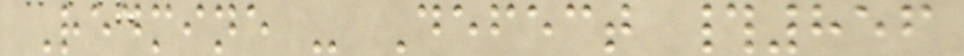Redmine - Defect #856
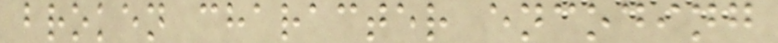broken character encoding
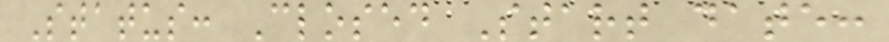Status: Closed Start date:
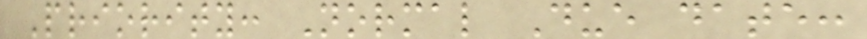Priority: Normal Due date:
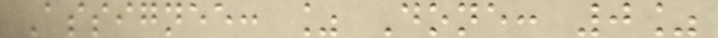Assignee: % Done: 0%
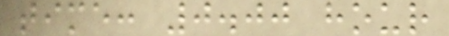time: 0.00 hour
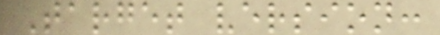Target version:
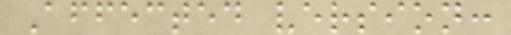Affected version:
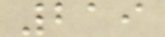219
